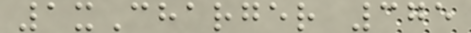1xCharger 375
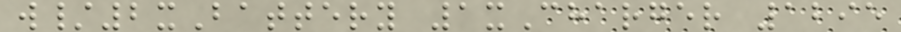w/2xBattery 1xCharger 1295
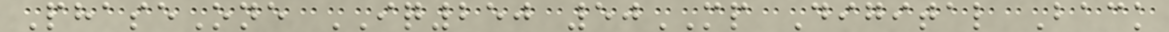PhaseOne IQ250 50MP Digital Back
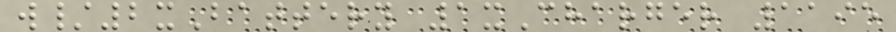w/2xBattery 1xCharger 1195
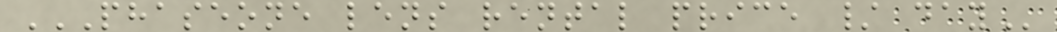PHASEONE LENS RENTAL PRICE / DAY
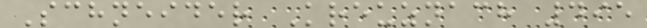Schneider Kreuznach 495
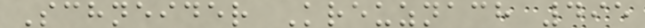Schneider Kreuznach 495
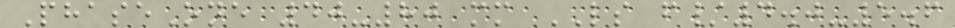PhaseOne 40-80 mm LS f/4.0-5.6
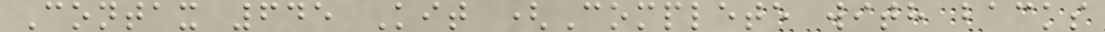Contax 645 Kit (Complete with backs
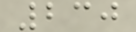230
